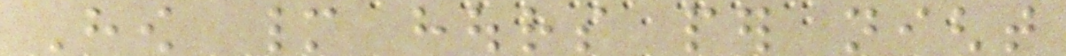How many hours per night
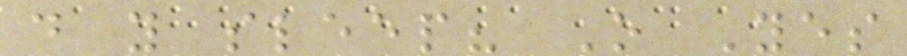do you sleep? O Yes
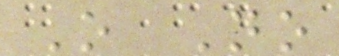O No
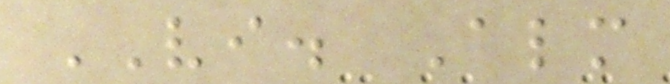VI. Almost
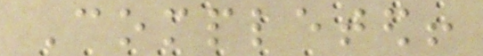Completed!
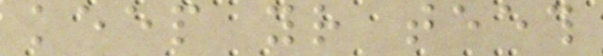keep your teeth
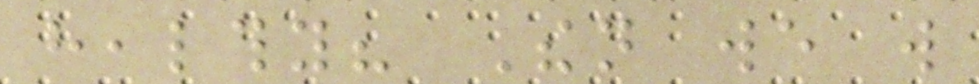healthy? Then we will
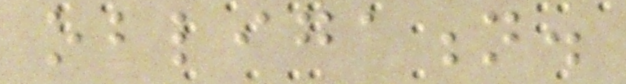obligation.
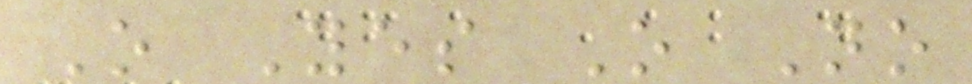O Yes O No
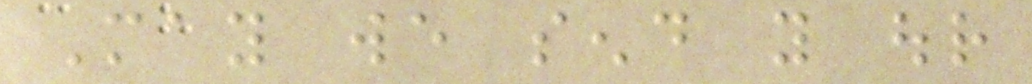May we send you our
